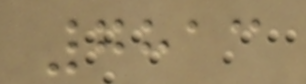7813
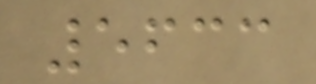5633
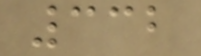332
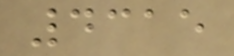4315
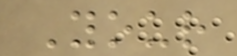Your
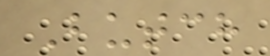Butch
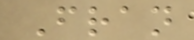Fran
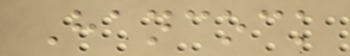Hancock
